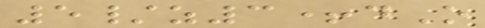5/z3+dO
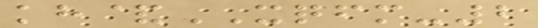kh&XQFM-2
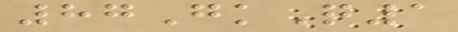87GkQ1
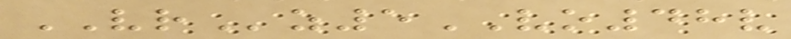VRz5VO48v
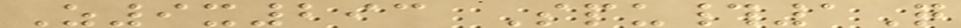Z9x293 Spu#1Q
